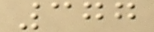377
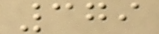379
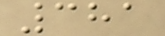381
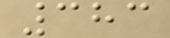383
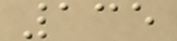135
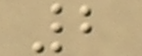2
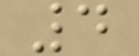4
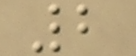2
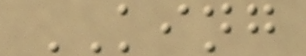KING
